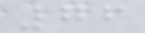76
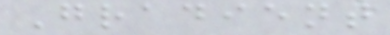Gradient
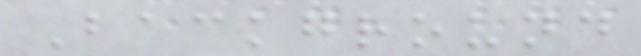Background
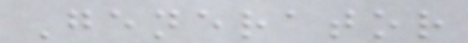Generator
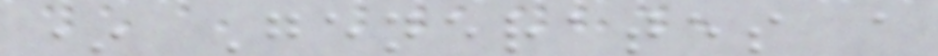* Generates a
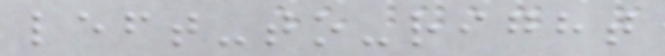left-to-right
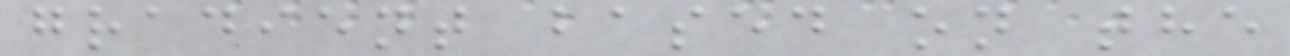gradient based on the
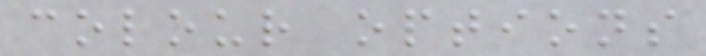colour options
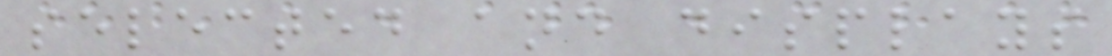selected and displays
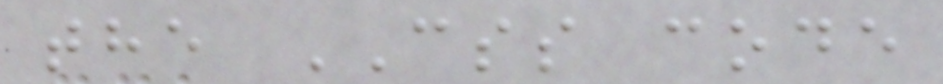the CSS code
